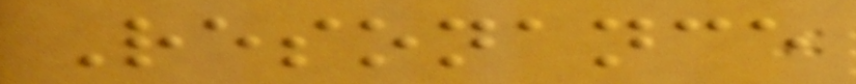Resonance
